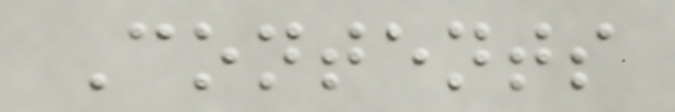Contents
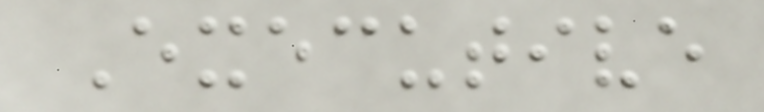Executive
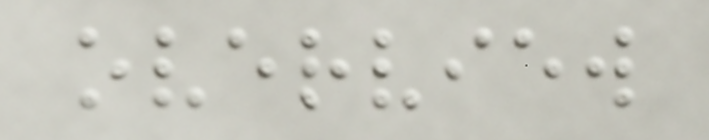overview
